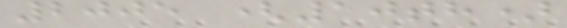2005 (10th)
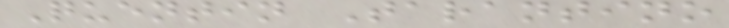Quentin Tarantino
